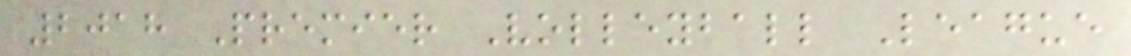2018 Premier Volleyball League
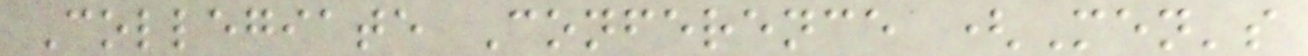Collegiate Conference (Men's
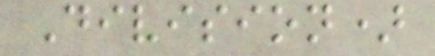Division)
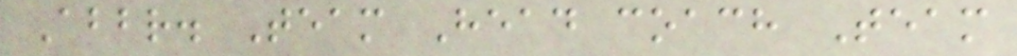Abbr. Team Head coach Team
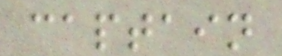captain
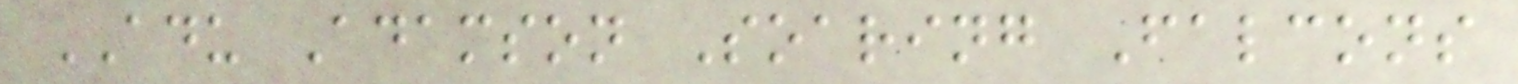ADU Adamson Soaring Falcons
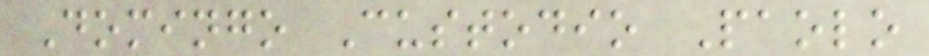Domingo Custodio Paolo
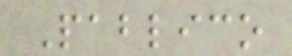Pablico
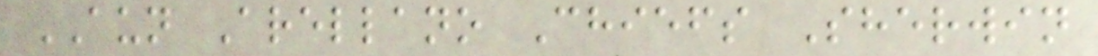AUN Arellano Chiefs Sherwin
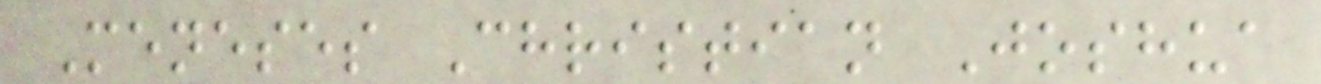Meneses Christian Joshua
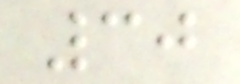30
